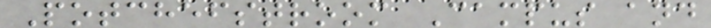Potchefstroom Campus and
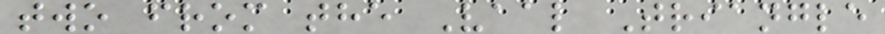two from the Vaal Triangle
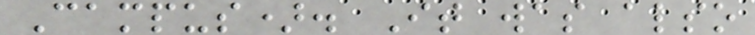Campus). It was also
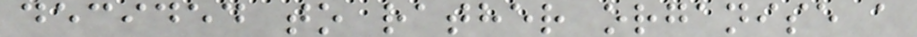decided to rather organise a
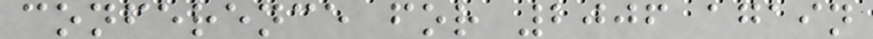conference for 2006 again
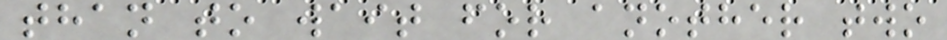than to wait for another two
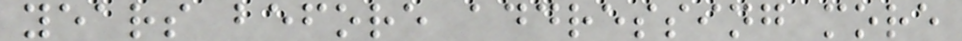years before addressing more
